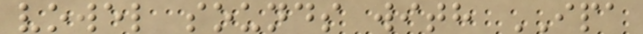vowel sounds with IPA
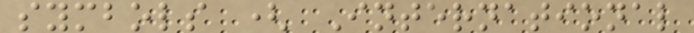symbols ( International
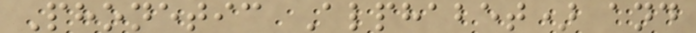Phonetic Alphabet) and
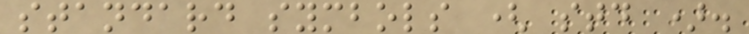standard symbols ( std ).
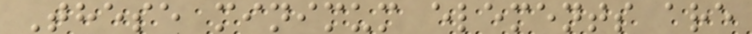These minimum elements are
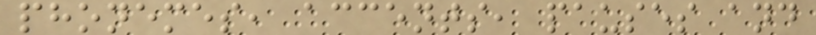phonemes, accents, pauses and
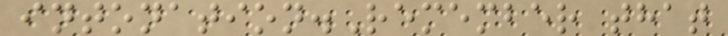intonation.Remember that
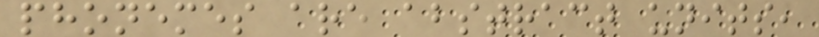phonemes are abstract units,
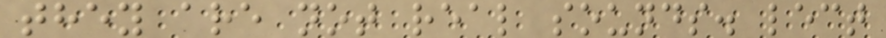they are not real sounds. lect
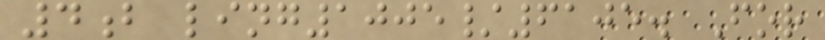4b ling1005/6105. For
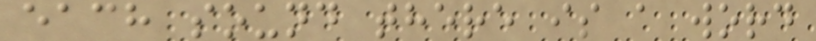each sound there is a word
